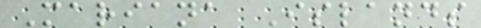Mariana Islands
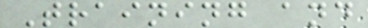Training and
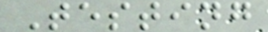Testing
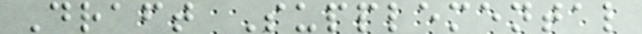Draft Supplemental
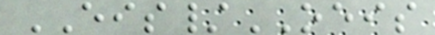EIS/OEIS
